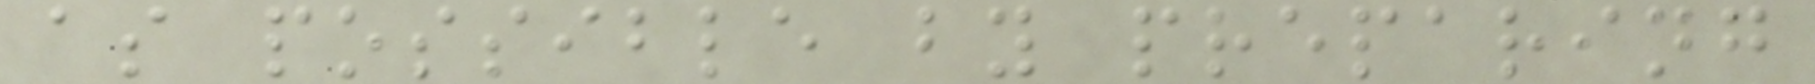as possible by preparing
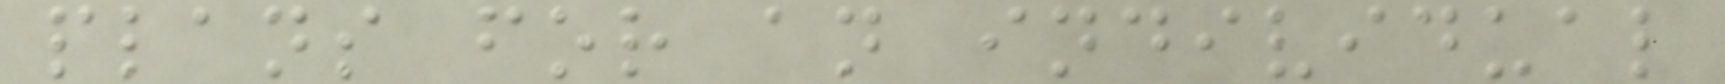plans for an individual
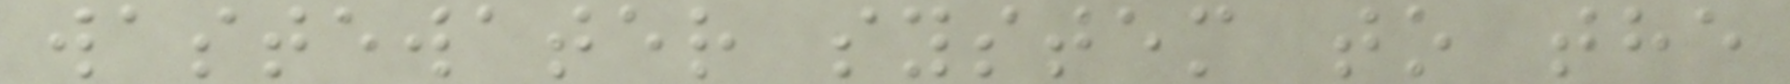wastewater system to the
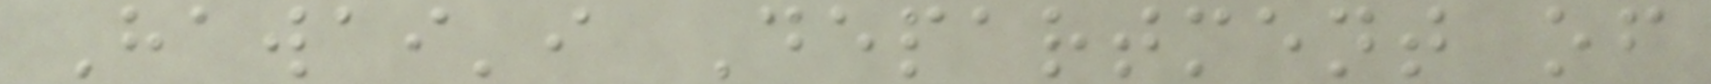Hawai'i Department of
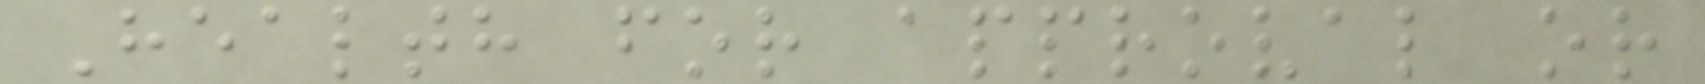Health for approval or
